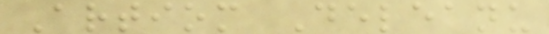Artiom Deleanu
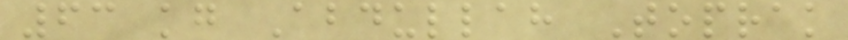63 kg Abdullah Toprak
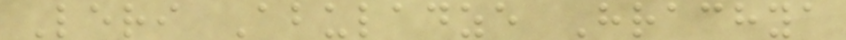Leri Abuladze Hrachya
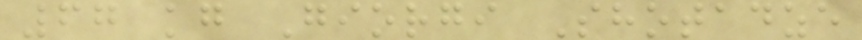67 kg Giorgi Shotadze
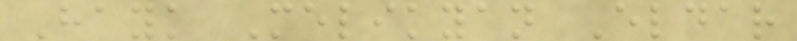Hayk Melikyan Eldar
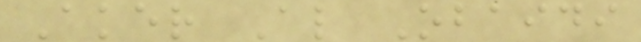Aker Al Obaidi
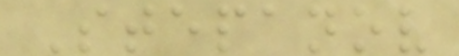Stepanov
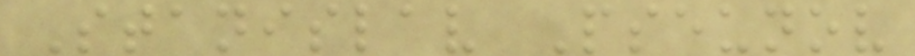Stanislav Pseunov
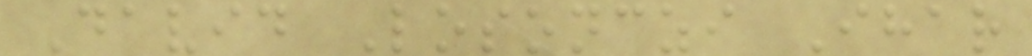David Losonczi Ihar
